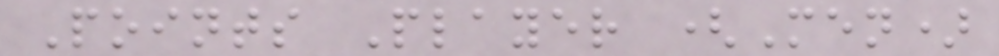Points Player (Men)
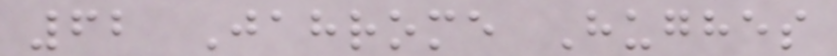62 Jahrome Hughes
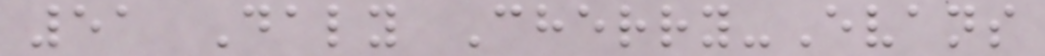51 Daly Cherry-Evans
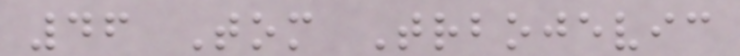46 Tom Trbojevic
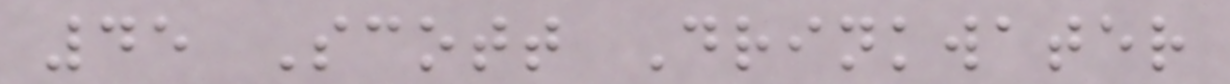45 Scott Drinkwater
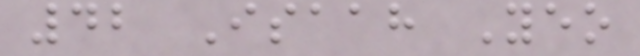42 Isaah Yeo
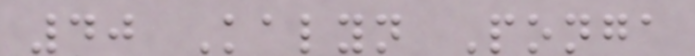40 Kalyn Ponga
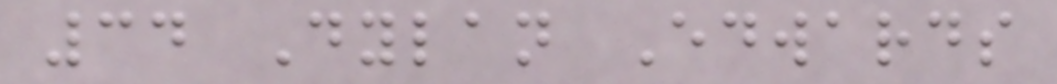34 Dylan Edwards
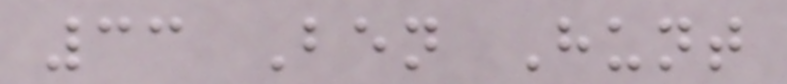33 Ben Hunt
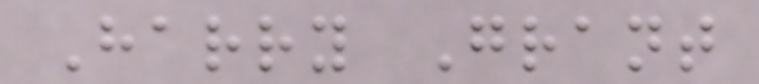Harry Grant
